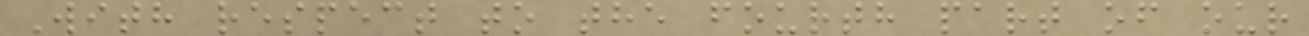With respect to the fourth part of our
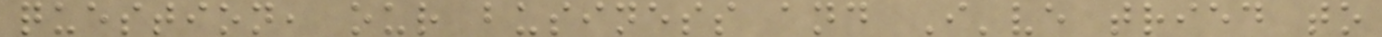question, our business and I've tried to
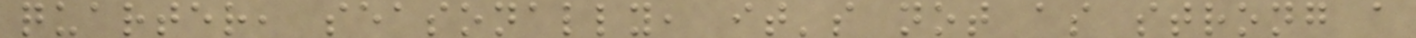quarter, seasonally, it's not as strong a
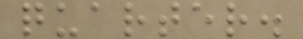quarter.
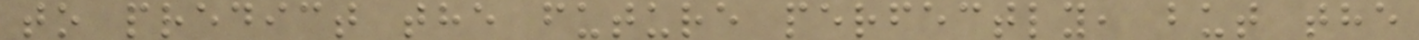to predict the future perfectly, but the
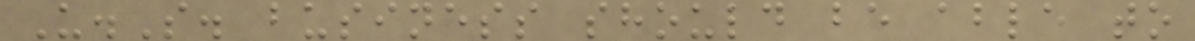U.S. business should be able to
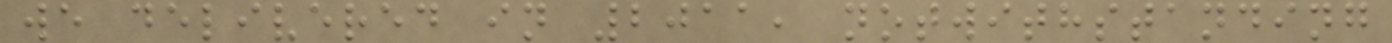we delivered in 2011, notwithstanding
